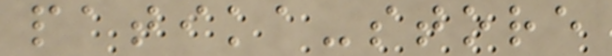patika-store
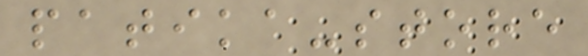patika-store
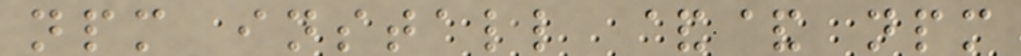npm install && npm
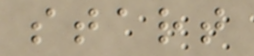start
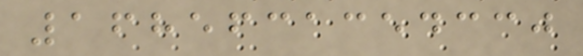1685631354330
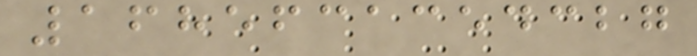1685631354327
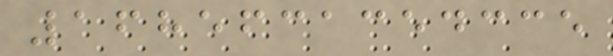1685631354335
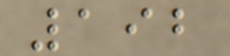192
